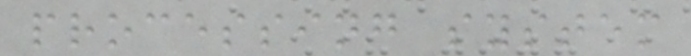processing system
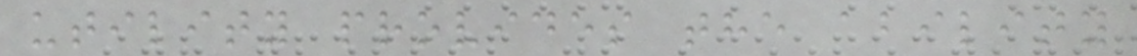utility provides the ability
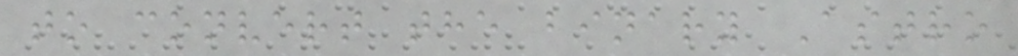to convert the binary Astro
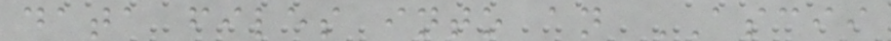data files into an ASCII
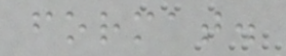format.
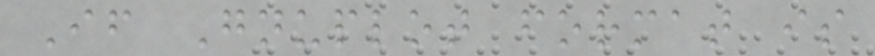If Gnuplot format is
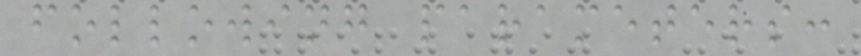following parameters:
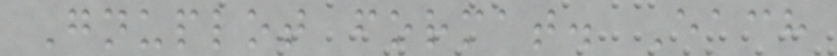Gnuplot format. Each
